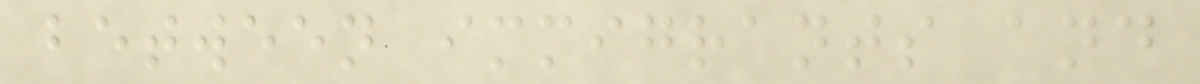between immigrants and
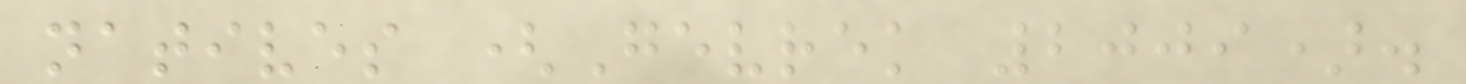natives (Gevrek 2009).
